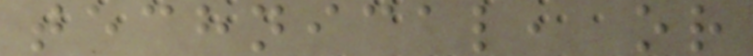technical, or
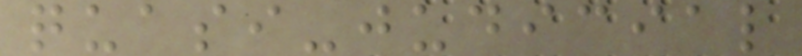quasi-judicial
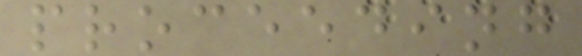proceeding
